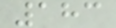183
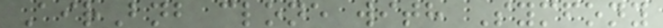AirBnb clone with Symfony
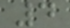4
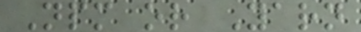Npm or Yarn
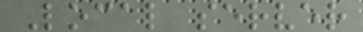Local server
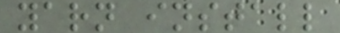yarn install
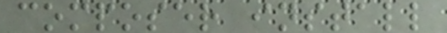composer install
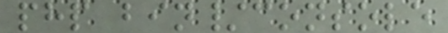php bin/console
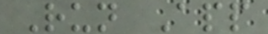Run App
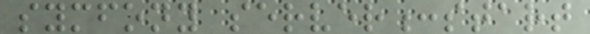symfony server:start
